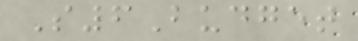S6Budget
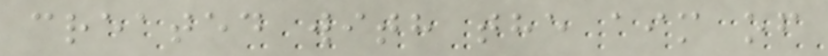created with the aim of
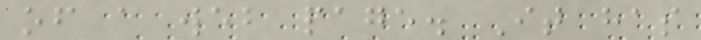of a web page. It has
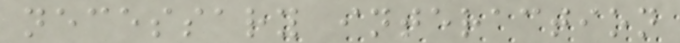necessary interaction
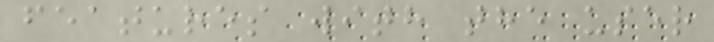features with the user
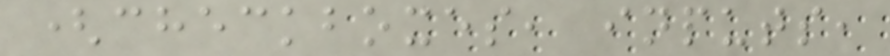(checkboxes, inputs,
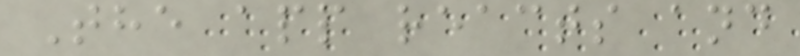The app reacts and
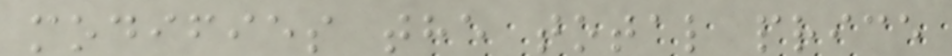modifies the total price
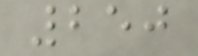250
